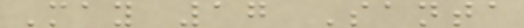May 17 Santa
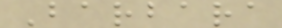Barbara
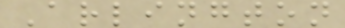Arlington
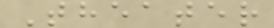Theater
